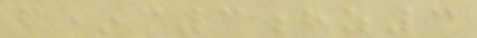f*c3hz3
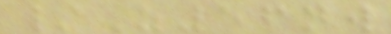/Z56nw
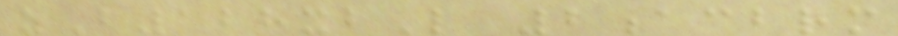zB128xbL 2acbrm
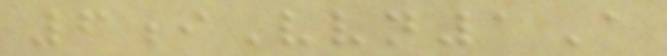6iVvn1A
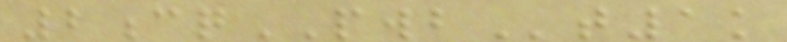2cqPWBt1k
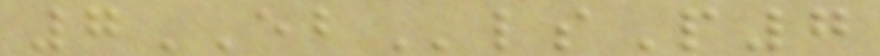7EBlsP7
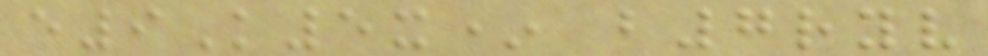e9K5x* b7ryv
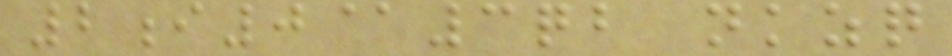2i0@3qb nkzq
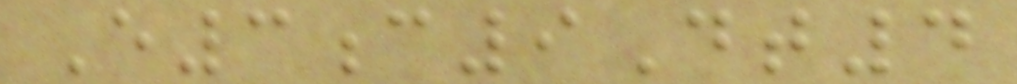E3c9Dt4
